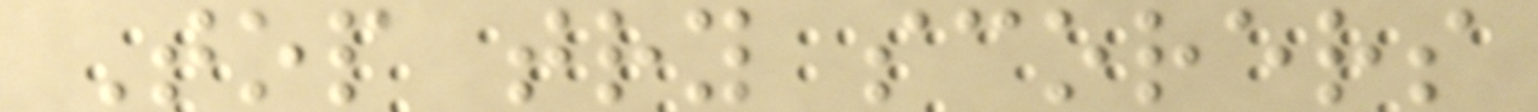Top try scorers
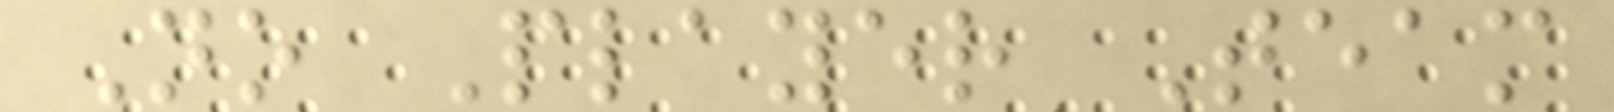No Player Team
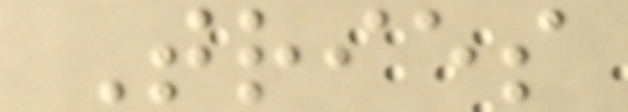Tries
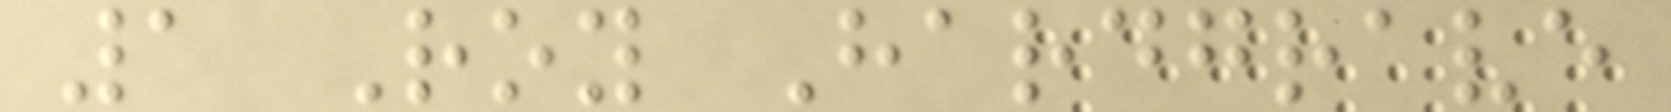1 Roy Hardgrave
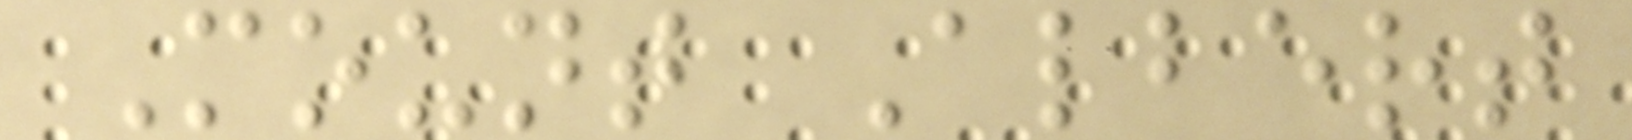Mount Albert
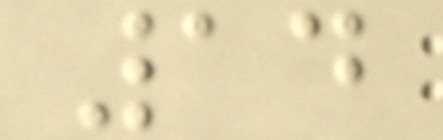14
